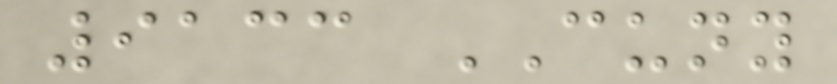9133 CUNY
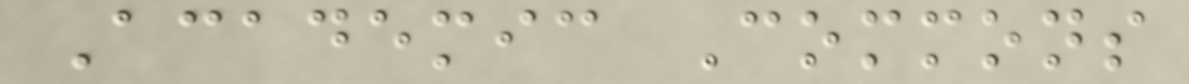Academic Commons
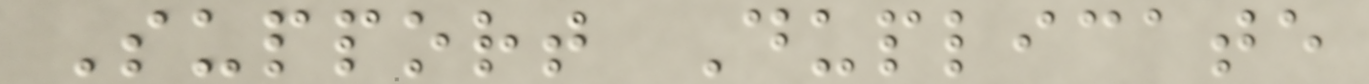Support Duplicate
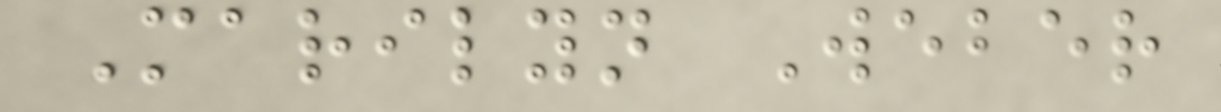Marilyn Weber
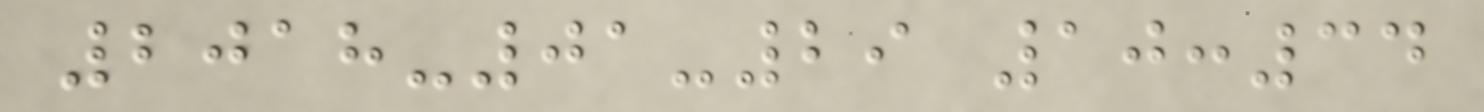2018-01-29 10:34
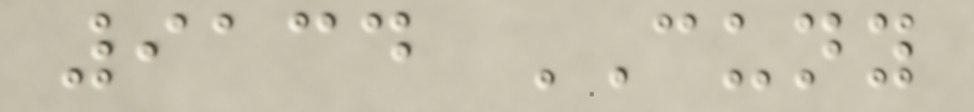9134 CUNY
